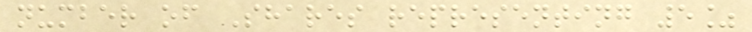number of Shares representing 5%
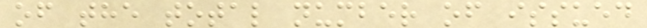of the total number of issued
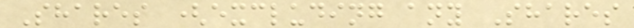Shares (excluding any Shares
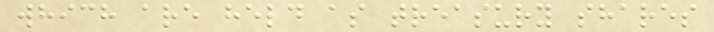which are held as treasury shares
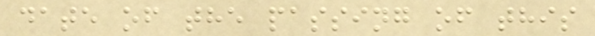date of the passing of this
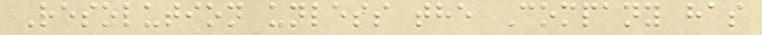Resolution unless the Company has
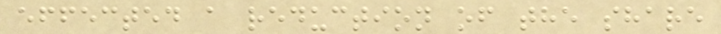effected a reduction of the share
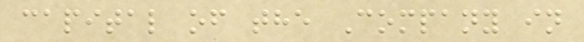capital of the Company in
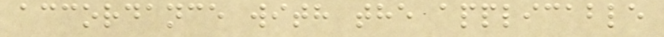accordance with the applicable
